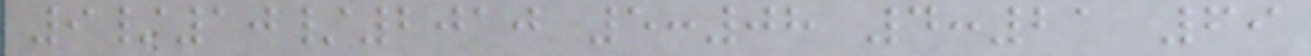9/10/2010 5:08 4:21 69
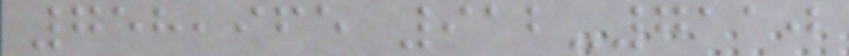758,965 912-7110
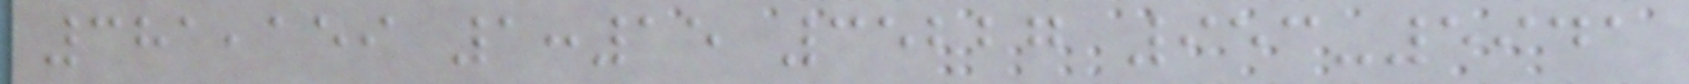381,159 1:15 35227 953-5941
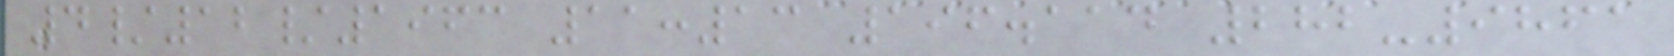4/12/1963 11:13 196.114 282-9861
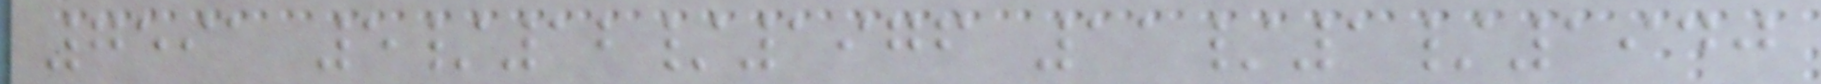7591 5/12/1976 11/1/1940
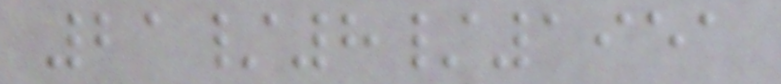21/8/1951
